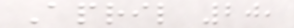April 20,
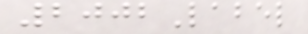2002Label
